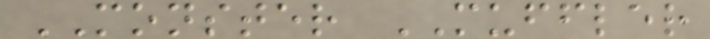MONSTER MUFFLER
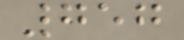757
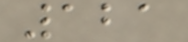121
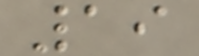19
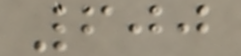600
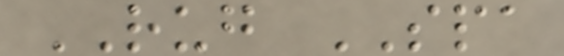RUG SPA
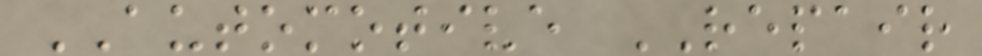AUTOMOTIVE REPAIR
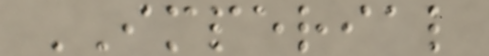IMPERIAL
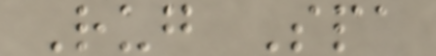Rug Spa
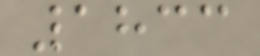1833
